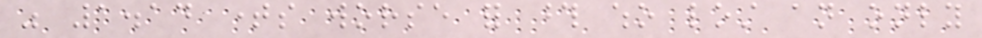was 1.14 times worse for those who lost an only
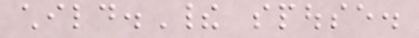child.Their spouse.
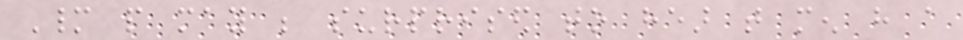Many people may be surprised to hear that men have a
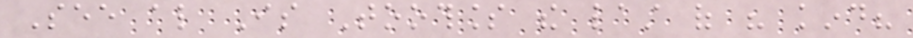See also Is Toothless the last of his kind?
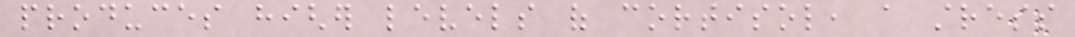produces higher levels of cortisol, a stress
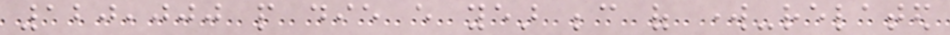120,000 people die every year because of work-related
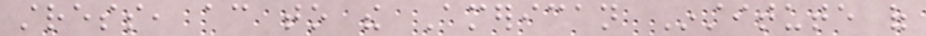stress, according to the American Institute of
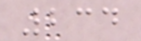234
